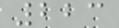223
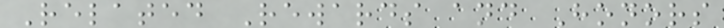Related Rewards and Honors
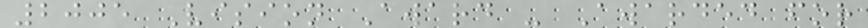2005 Vision Award - Awarded for
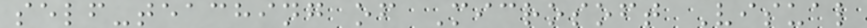self-teaching of Microsoft Visual
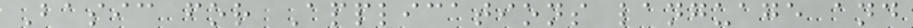Basic for Applications language and
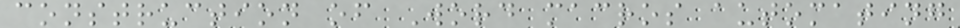construction of Word macros automating
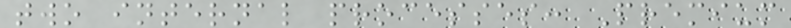two internal processes: Premium
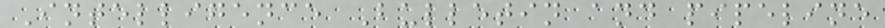Intelligence Bulletin and pipeline
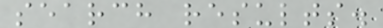search results.
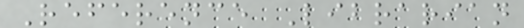Reference Librarian
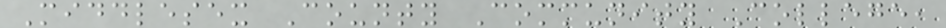Middlesex County Community College,
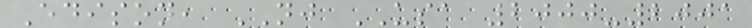Edison, NJ USA 2000-2001
